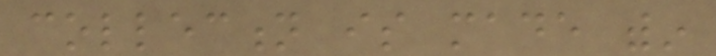collection is made within
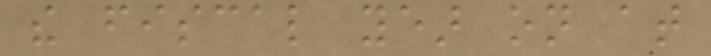the fiscal year on at
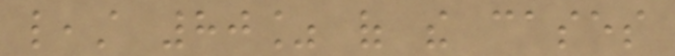least 80% of the cases
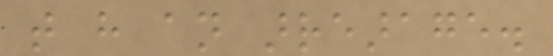that have an arrearage.
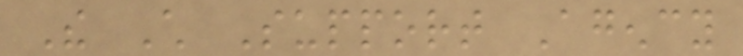The Child Support Agency
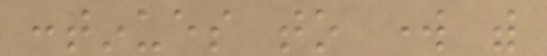continues to work with
